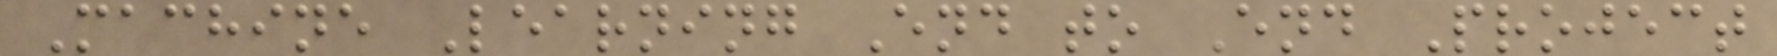Machine Learning End to End Project
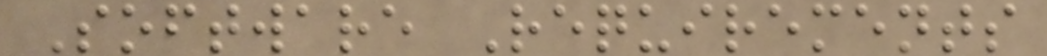Software Requirements
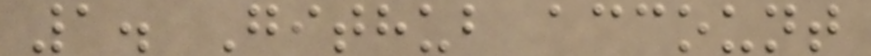1. Github account
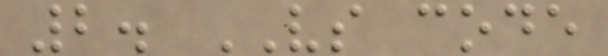2. VS code
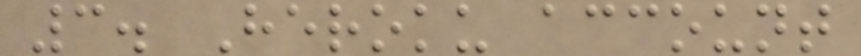3. Heroku account
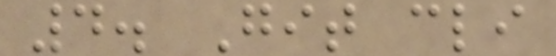4. Git cli
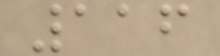116
